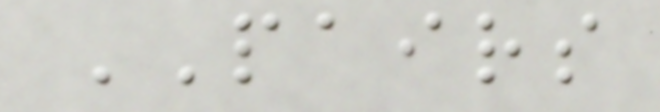PAIRS
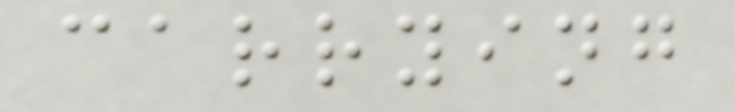carrying
